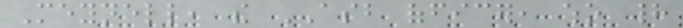Meynell, the ASB officer, who had
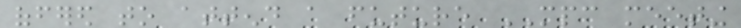offered to attend a future MPC meeting
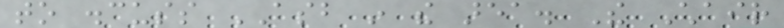to discuss ASB in the area. The Chair
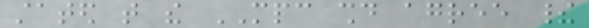stated that the MPC should agree their
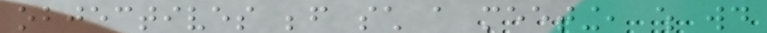objectives before such a meeting, which would
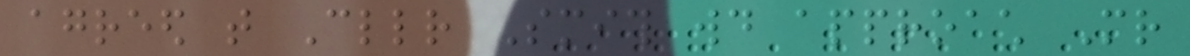agreed that Cllr Smith would approach Mr
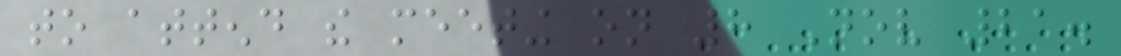to attend the meeting on 8 Nov 21.
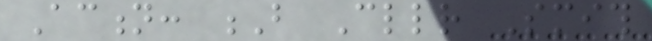Action: B Cllr Smith
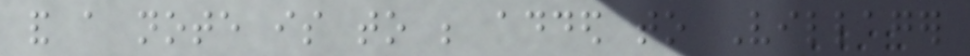and a note is to be added to Villager
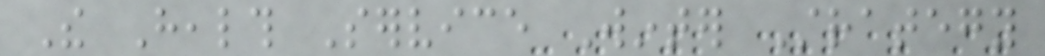The Health Service Winter Strategy
